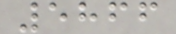5866
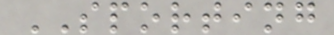SPORTING
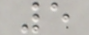5
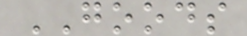GOODS
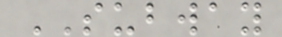SUBWAY
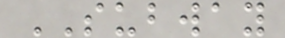SUBWAY
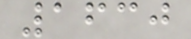1630
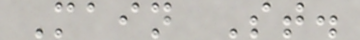Main St.
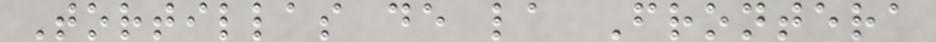Tortillas de la Frontera
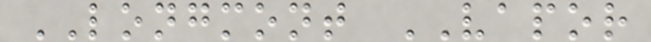LONGMONT VAPOR
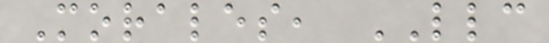Morales, LLC
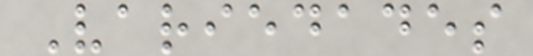Variedades
